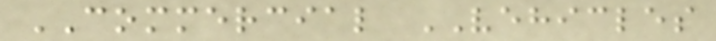COMMERCIAL VEHICLES
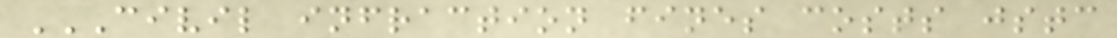CIVIL INFRACTION FINES COSTS JSTC
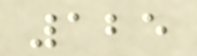125
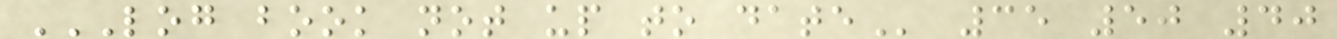LOG BOOK NOT UP TO DATE 35 50 40
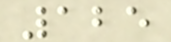125
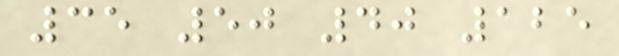35 50 40 125
